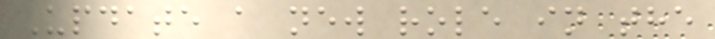Update a new role in the
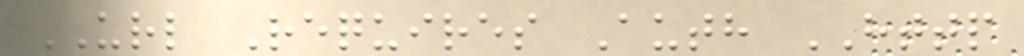URL Requires Auth HTTP
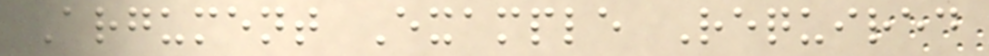Argument Example Required
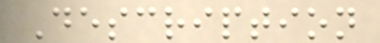Description
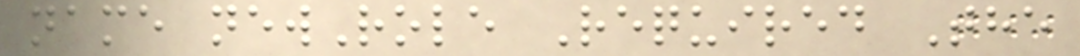name newRole Required The
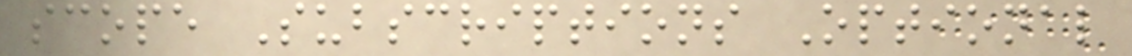scope Subscriptions Optional
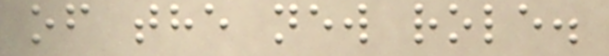of the new role.
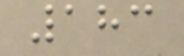183
